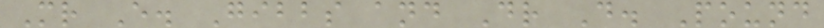Mr E. Gibbs and Dr D. Pound
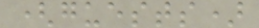(guests)
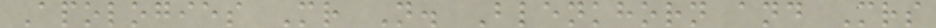Apologies Mr N. Blenkhorn and Mrs
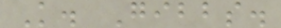K. Gibbs.
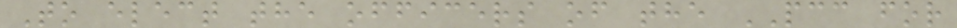To elect the officers of the PCC for
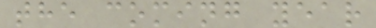the coming year
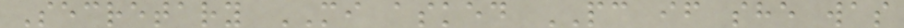Secretary MI asked PC if she was
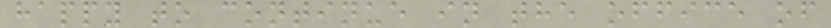happy to continue in the office of
